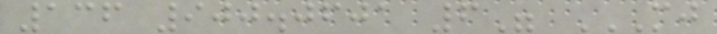136 900.0601 6" MJ
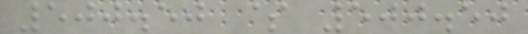500.50 $ 500.50
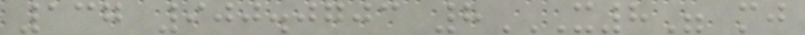137 900.0703 8X8" MJ
